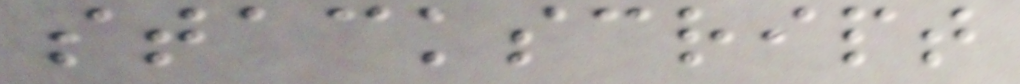stackscript
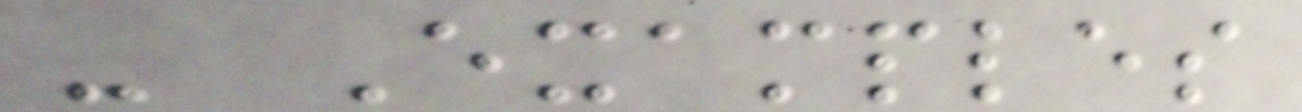- Examples
